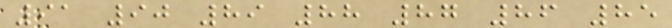91 90 89 88 87 86 85
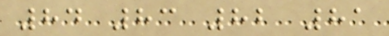84 83 82 81
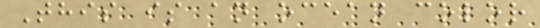This is an ocean color
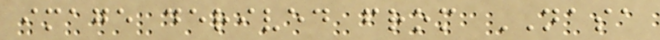image derived from NASA
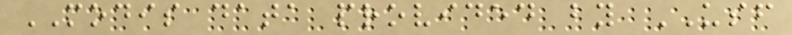MODIS data provided by USF
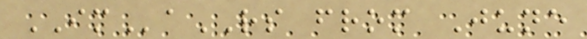IMaRS from June
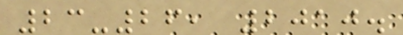23-26, 2010.
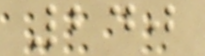240
